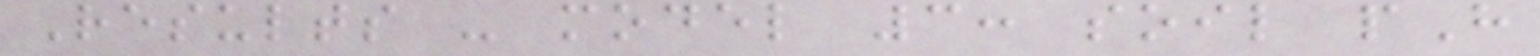Results - model 3: soil pH
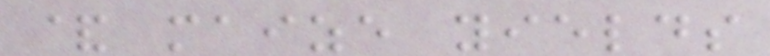& maize yields
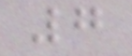7
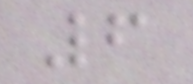6
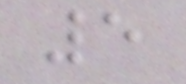5
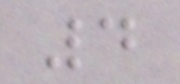4
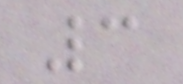3
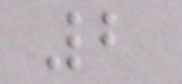2
